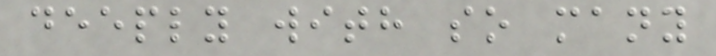deeply with so many
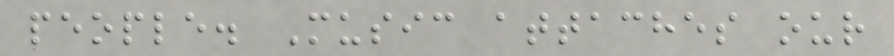people. Music attaches our
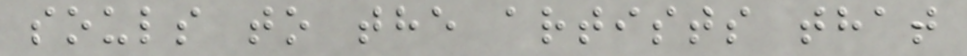souls to the artists that
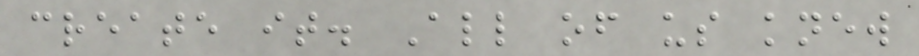create it. All of us knew
